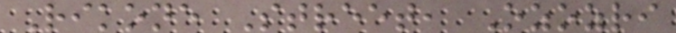Rikone Street, Ozozri
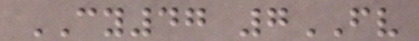CY47 7FV
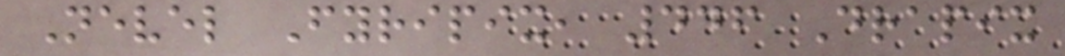Nevel Fyripix, 446 Drapix
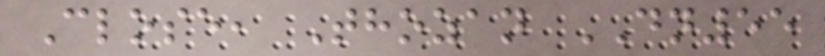Close, Thozan DN55
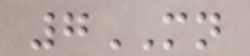7MN
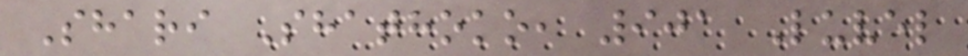Shari Shathoko, 901 Luvel
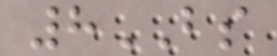8BS
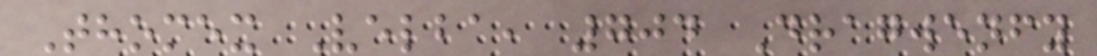Thomex Velba, 704 Dragwenfy
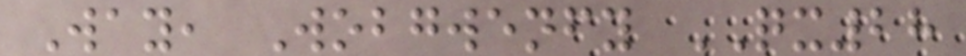Way, Wobgwenfy QX28
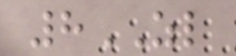8ZL
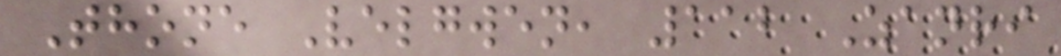Thone Velgwen, 112 Zanri
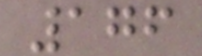176
